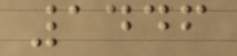1446
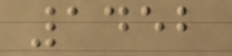1452
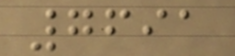7691
